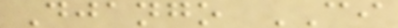Django CI
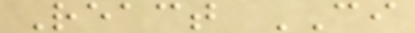React CI
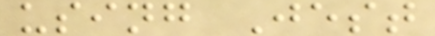using Jest
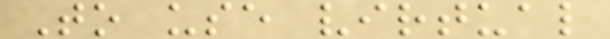To use virtual
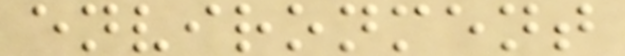environment
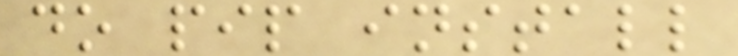do pip install
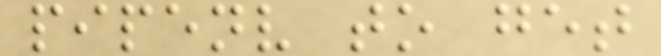pipenv to get
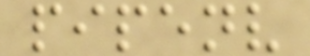pipenv
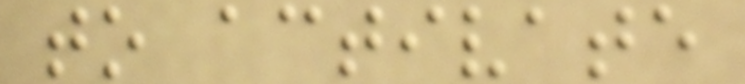to activate
